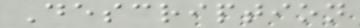Description
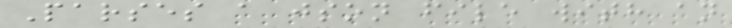Parses a json file with an
